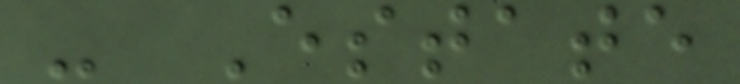- Estate
